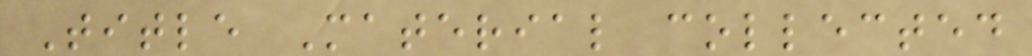Title Material collected
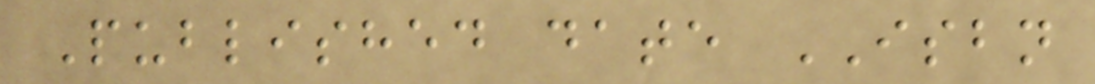Published date ISBN
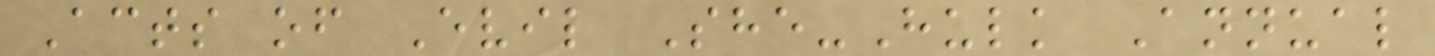Acts of Evil She-Hulk Annual
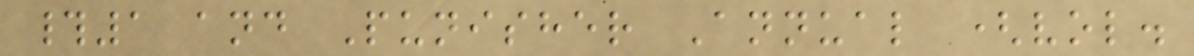#1 and Punisher Annual (vol.
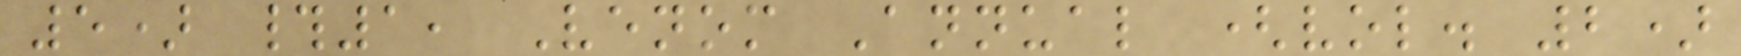5) #1, Venom Annual (vol. 2)
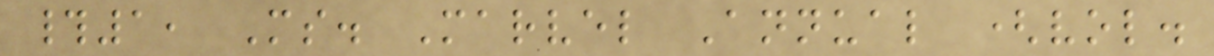#1, Ms. Marvel Annual (vol.
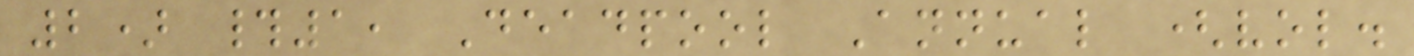2) #1, Deadpool Annual (vol.
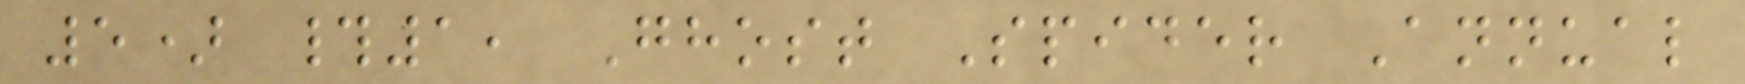5) #1, Ghost Spider Annual
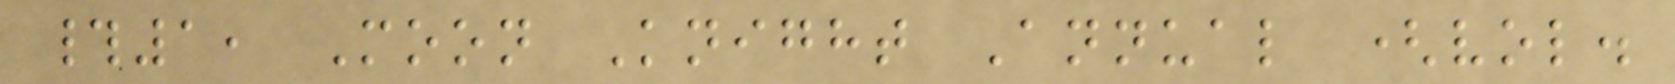#1, Moon Knight Annual (vol.
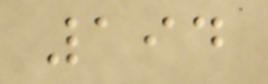194
